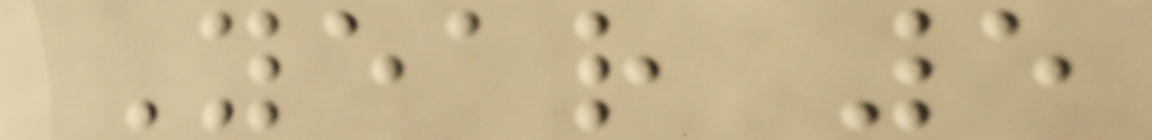Year 5
